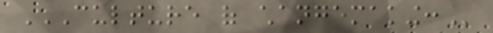CULTURE OF CHANGEMAKING:
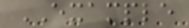EXAMPLE
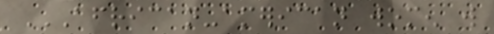AFRICAN-AMERICAN WOMEN WILL
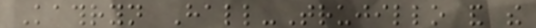Kathryn Hall-Trujillo and the
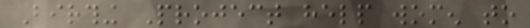Birthing Project help women to
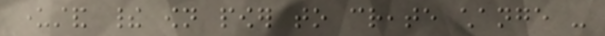understand their own power to create change -
